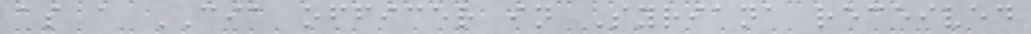as a CIA officer in Syriana received
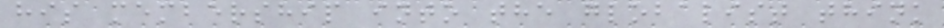his membership into the globalist think
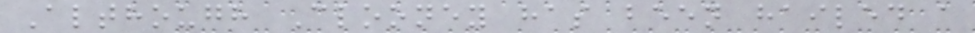Although Clooney has been hailed a
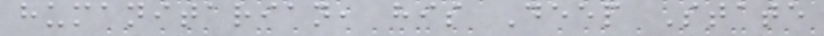humanitarian, his Deep State
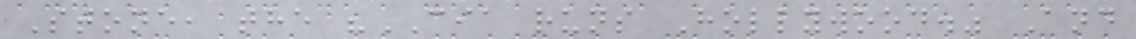Stone, the "CIA runs Hollywood." And
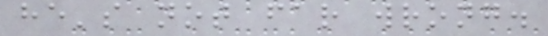he's not far wrong.
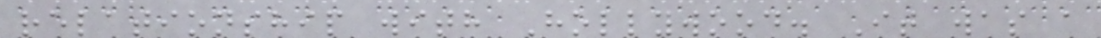relationship with Hollywood. It was a
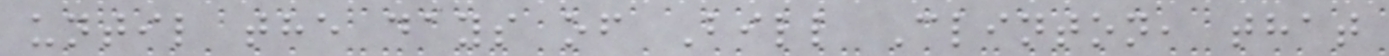until the days of Bill Clinton, that
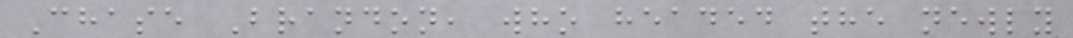Chase Brandon, who headed the newly
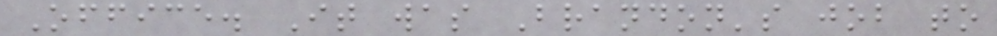Office. It was Brandon's job to
